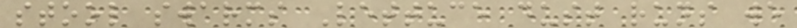stool swarms Lettuce dust runs we
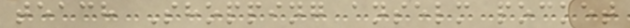teach Shopping anselm pocket
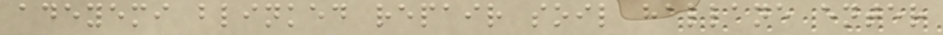adeyemi blinked repair soil hallane enter
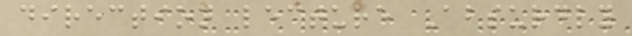direction lecture Absurdly
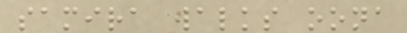samira walks oona
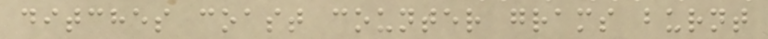ditches coast counter grams burnt
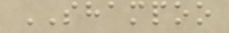SHAMPOO
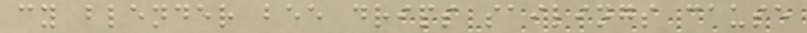cy blender bee drips sailings cause
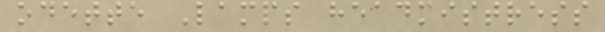odette Lamps headmistress
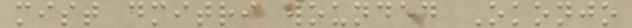mist dmitri wounded Okonjo
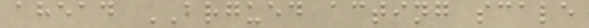ahead ARGUED acting scale
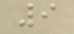9
